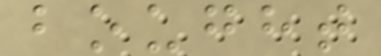bought
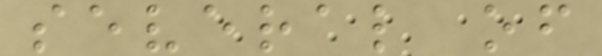several of
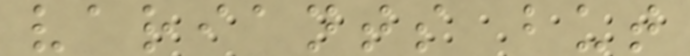variants but
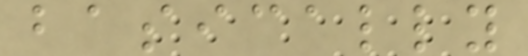basically
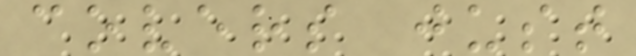covers just
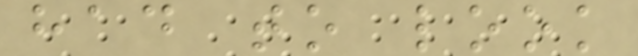had to look
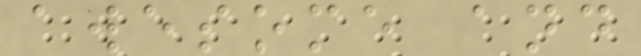awesome and
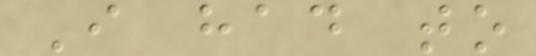I had to
